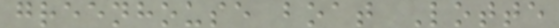greenhouse boat Lotte
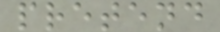pretend
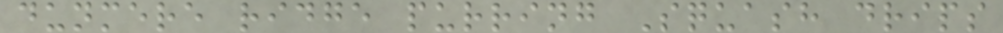dunmere ridge purring Squash drips
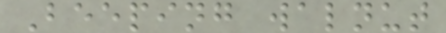Beeping walnut
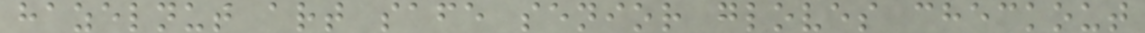hazelnut art safe senior gloves checkout
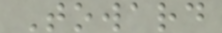Toward
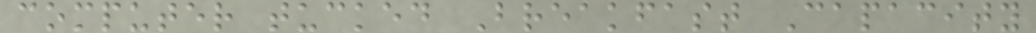computer tucked Breakfast Capacity
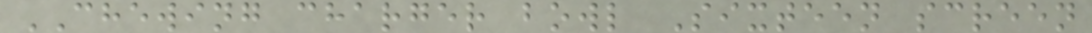CHEWING charger bowl Sixteen screen
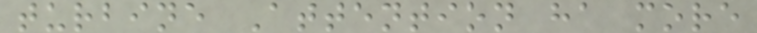turbine Attention ha more
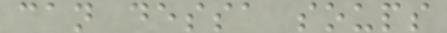can dessa soups
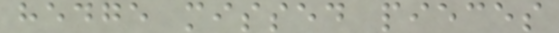hedge missed pieces
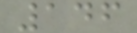146
